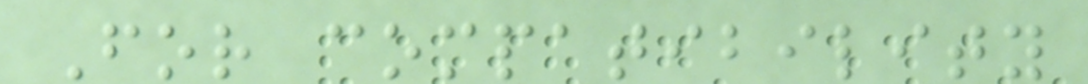For compatibility
